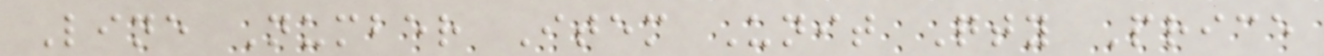Line Number Item Unit Qty Price
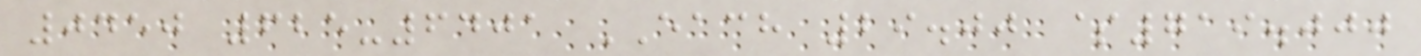0450 625-6401 EACH 29.00 $719.000
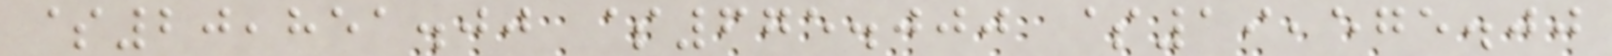$20,851.00 $675.000 $19,575.00
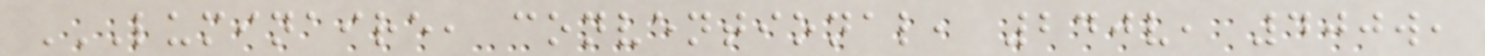LUMINAIRE, CONVENTIONAL, 240V, 400W,
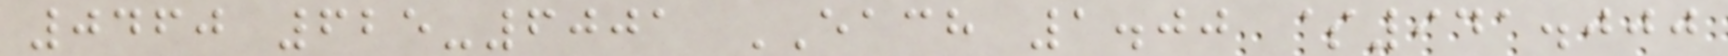0460 625-6001 EACH 1.00 $941.000
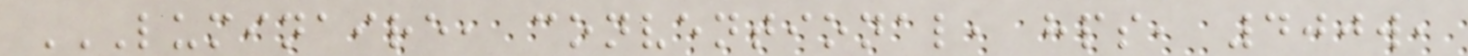LUMINAIRE, CONVENTIONAL, HPS, 400W,
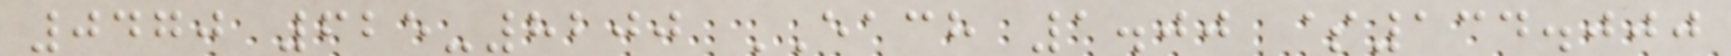0470 625-8200 EACH 1.00 $134.000
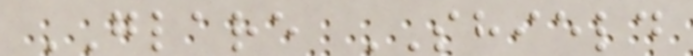GLARE SHIELD
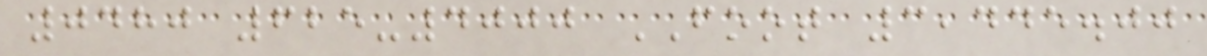0480 625-4000 FOOT 3,445.00
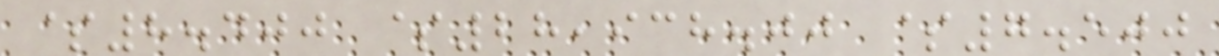$8.400 $28,938.00 $7.500
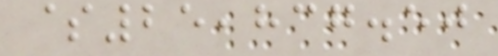$25,837.50
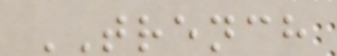TRENCH
